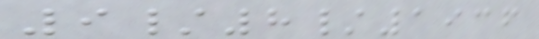9/8/1936
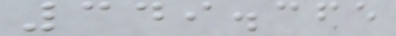349.365
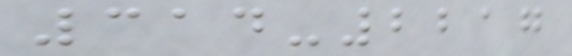314-2217
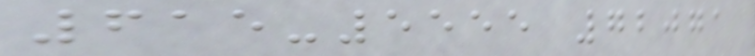615-5555 72071
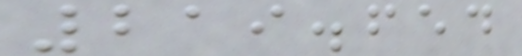219.654
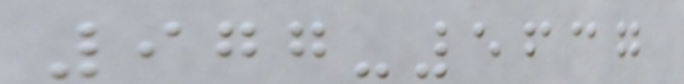977-5637
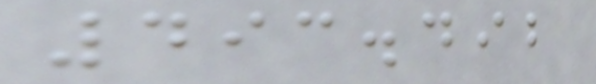493.492
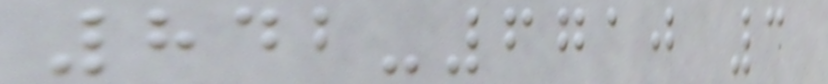842-6710 3
